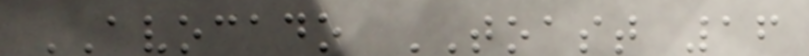AVOCADO TOAST 16
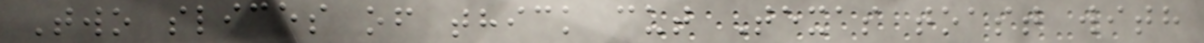Two slices of thick cut Texas toast with
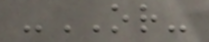-OR-
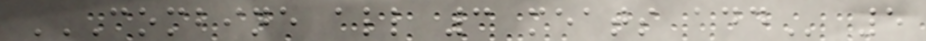COMBINE ALL 3 MEATS ADD 5
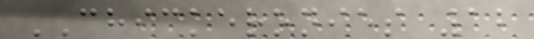CHICKERONIES 12
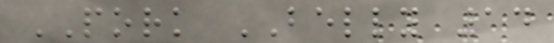PORK BELLY 14
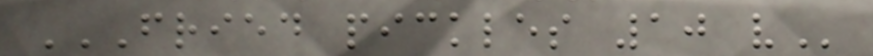FRIED PICKLES 10 V
